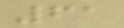61
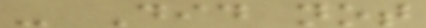- Did not
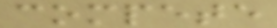compete
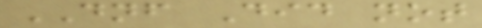DNF Did not
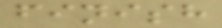finish
